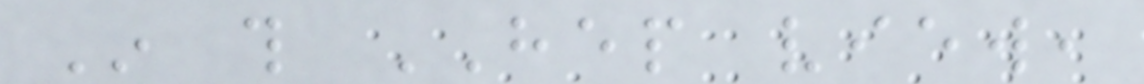In this HEP view,
